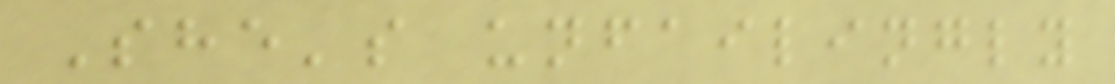She's unfailingly
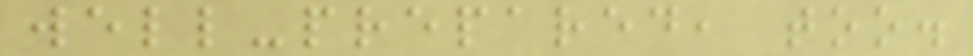well-prepared, too.
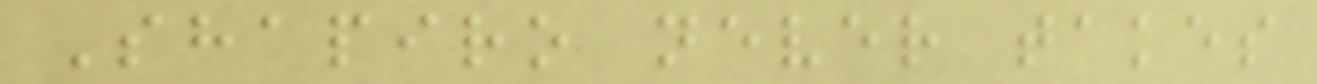Shapiro never takes
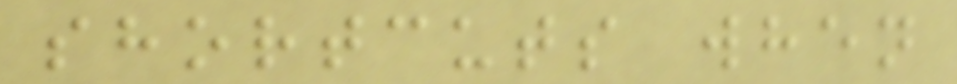shortcuts when
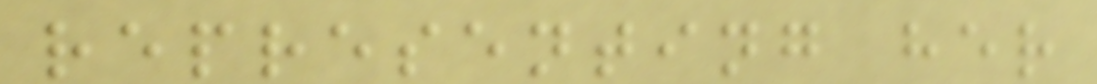representing her
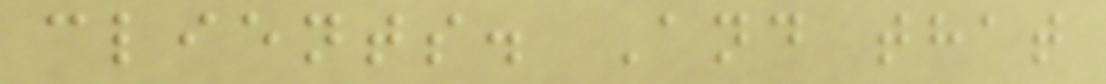clients. And that
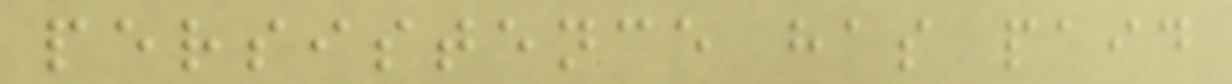persistence has paid
